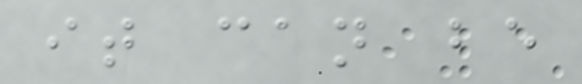it can be
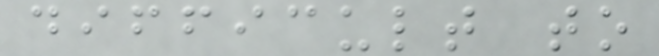difficult to
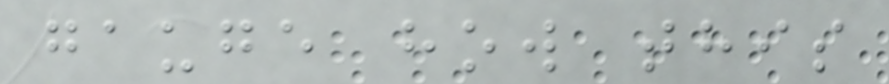gauge how this
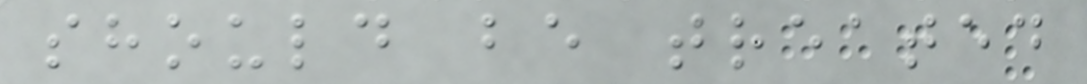should be treated
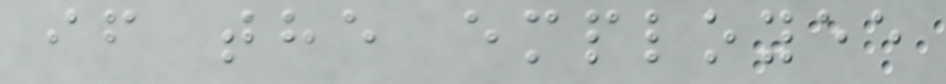if the employee
